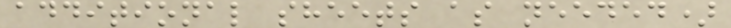additional sheets as needed)
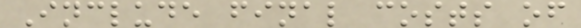Include final costs of
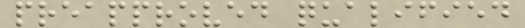preapproved qualified
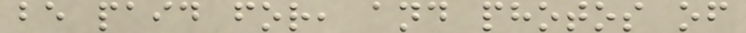be paid for, and photos of
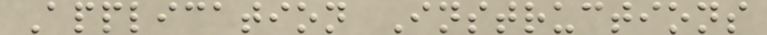Application Instructions
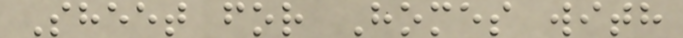Sheet for Homes with
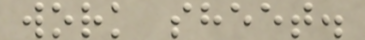work sheet.
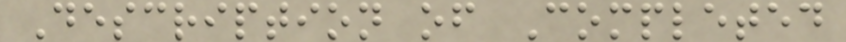Description of Completed
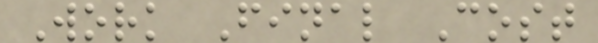Work Final Cost
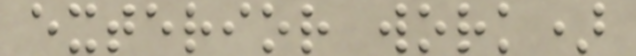exterior work)
